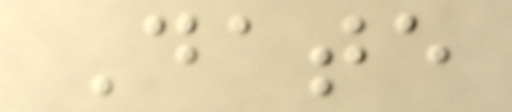Date
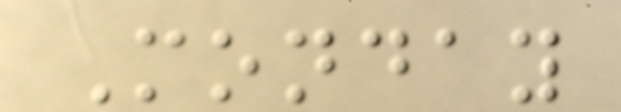Monday
